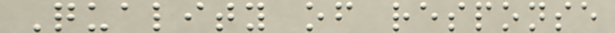Quality of response
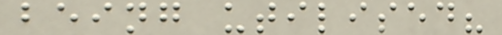being utilised?
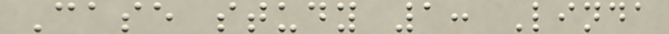Case study 1: Linda
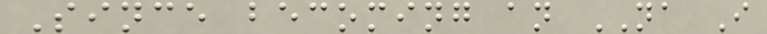Since becoming an NA I
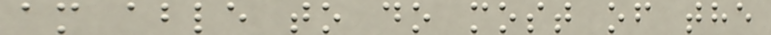am able to do most of the
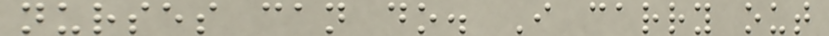nurses can do. I carry out
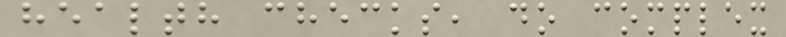health checks, do complex
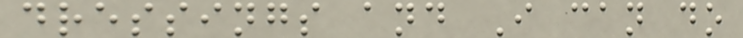dressings and I can do
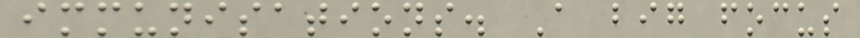immunisations. A big focus
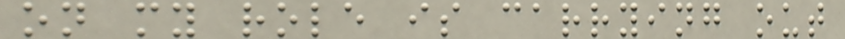on my role is carrying out
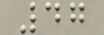47
